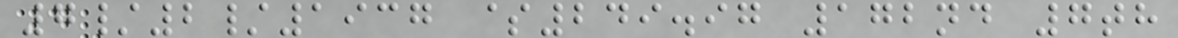7/2/1937 $249.97 172nd 7th
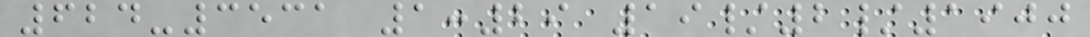624-3531 1:29 19/2/1900
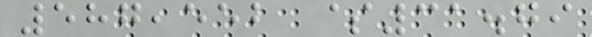587,552 $31.79
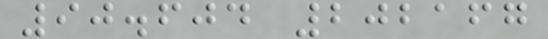90.604 202167
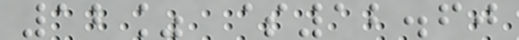12% $12.60
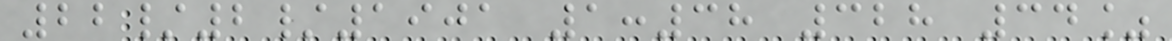22/2/1901 1:38 328 34%
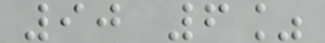90 6%
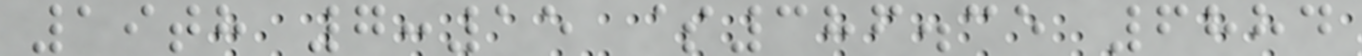19th 7:15 $386.35 6884
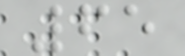65
